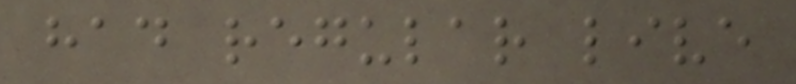had regular live
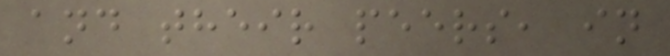and their peers, in
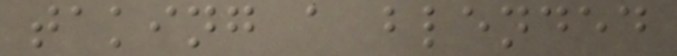taking a blended
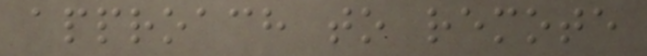approach to remote
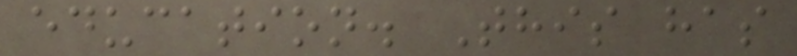education. This has
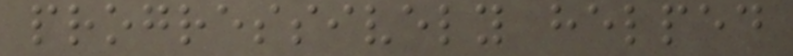progressively helped
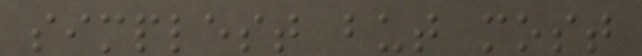simplest but most
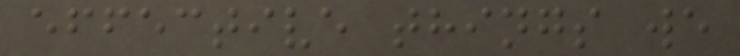effective things we
